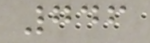746
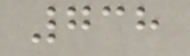738
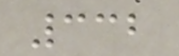332
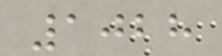1028
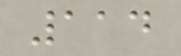114
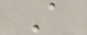A
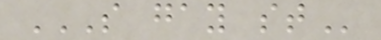S GAY ST
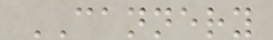CANNERY
